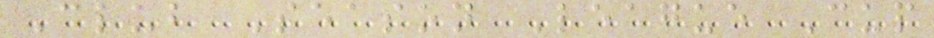Club Season League Cup
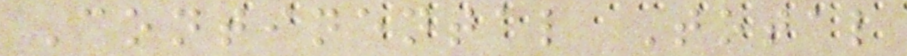Continental Total
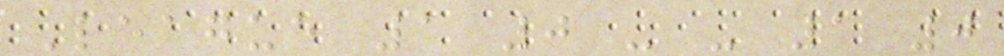League 1 0 - - 1 0
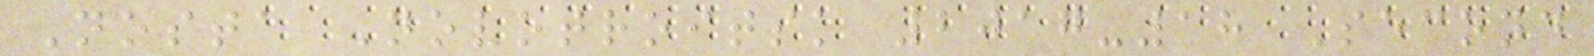Nosta Novotroitsk 2017-18 Second
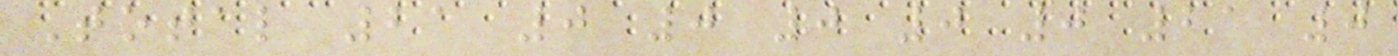Total 21 0 0 0 0 0 21 0
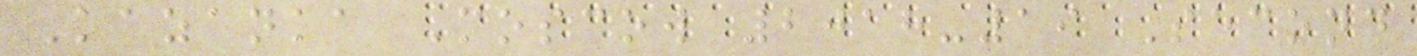Kazanka Moscow 2018-19 Second
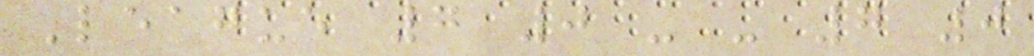League 7 0 - - 7 0
